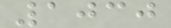1030
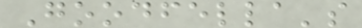Goodfella's
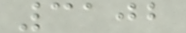3102
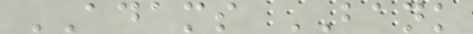ADAMS BANK
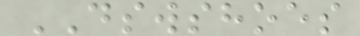DSWSHOES
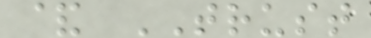& TRUST
